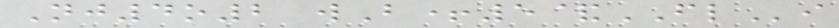Nj4o2 wB+5&FLi
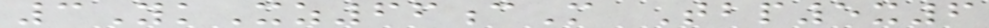3YkXz66cM Tbp5x6
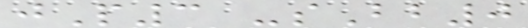jP3 -sBb0
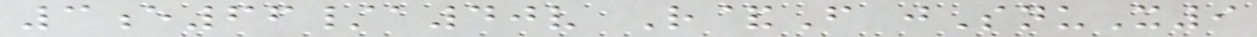3e66/a40v R&F jSnuX9
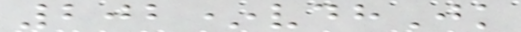202*vdhJk
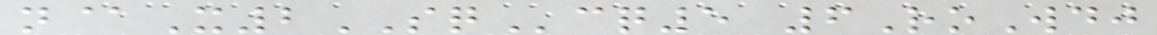n@X2SQcq5 6RoWdj
